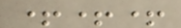+++
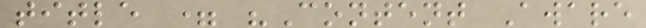title = "Content Aware
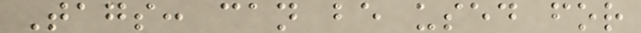Tags: can be used for
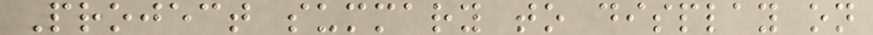Project summary to display on
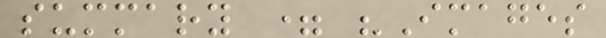summary = "Images
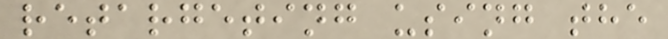retargeting using the
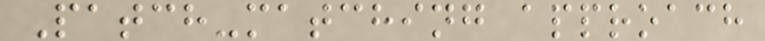Patch-matching approach
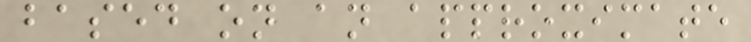based on an approximate
